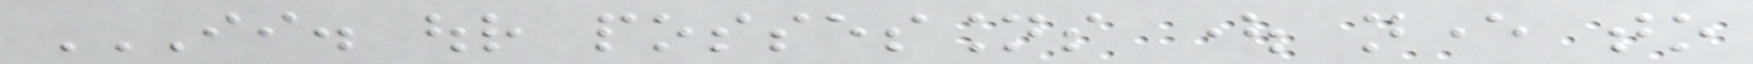II. OUR POSSESSIONS OUGHT NEVER TO
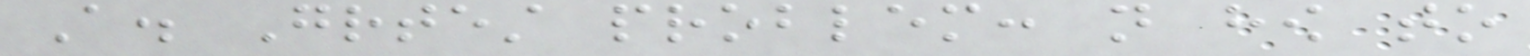A. Greatest problem: not how to
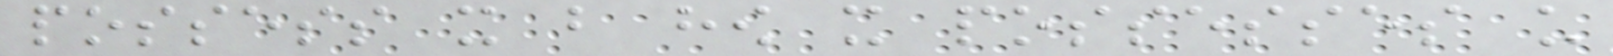possess it but how it possesses us
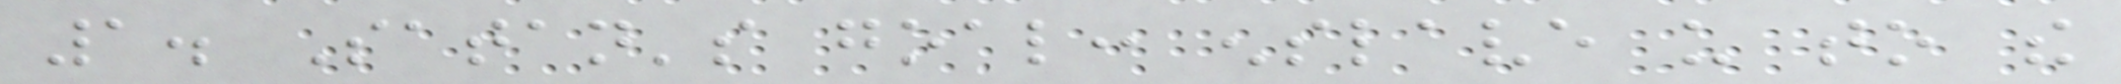1. Satan's goal: enslave us to the
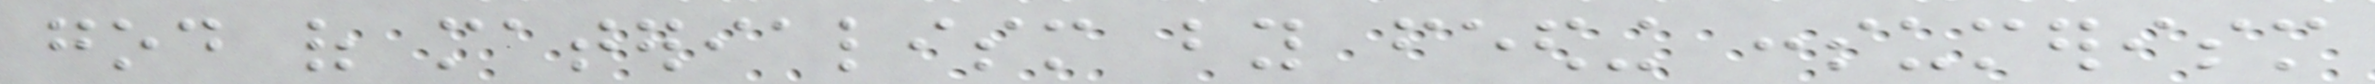god of materialism by feeding consumerism
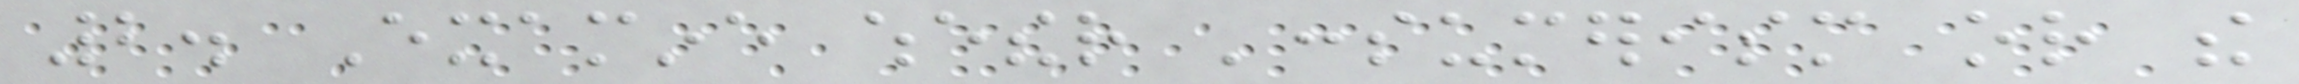2. Examine whether 'consumerism or the
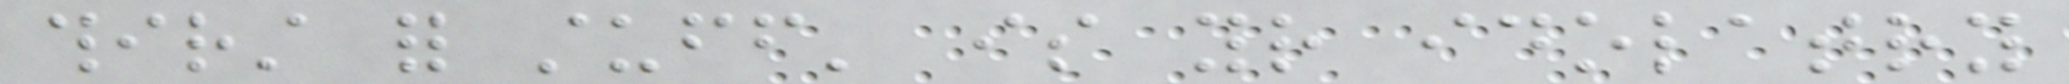thirst for stuff' is your idolatry
